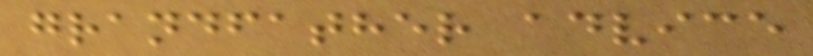grandfather advice
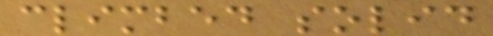climbed solid
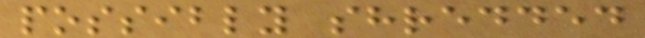possibly shredded
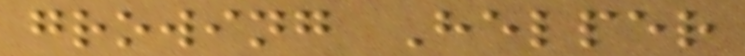growing Helper
